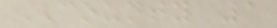COUNTY 1
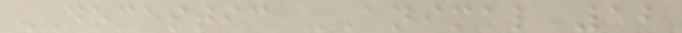DOMESTIC ANIMAL 12
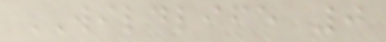WILDLIFE 0
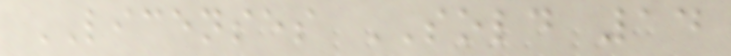LICENSES SOLD 14
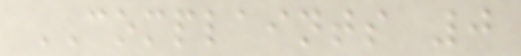COMPLAINTS 0
